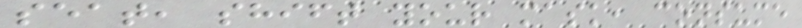seat, shift your mask, consume
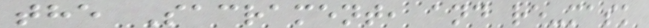the Sacrament, and re-mask
